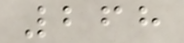268
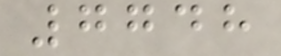7748
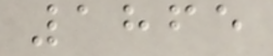1865
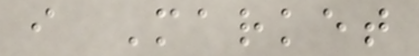i Market
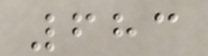683
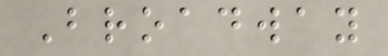Broadway
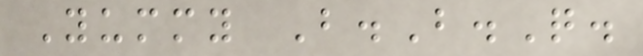Yummy B.B.Q.
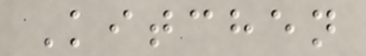Kitchen
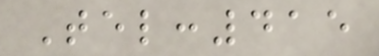Tel:415
